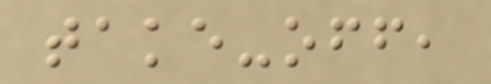take-off,
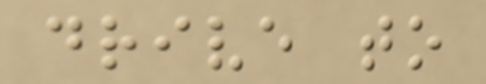drive to
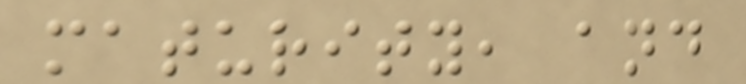maturity, and
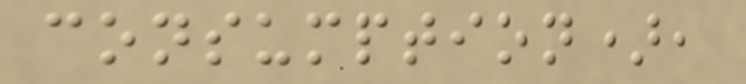consumption),
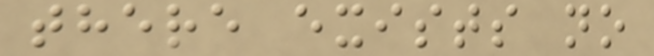there exists no
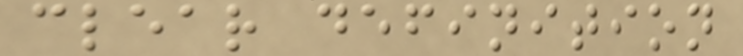clear definition
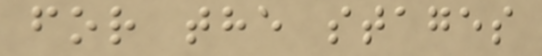for the stages
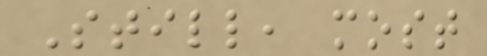Still, most
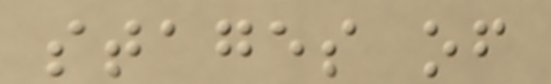stages of
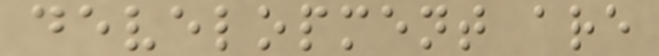development are
